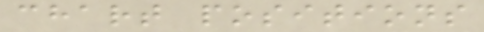chart positions
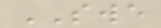SWE
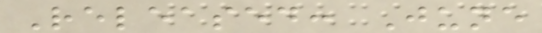Released: June
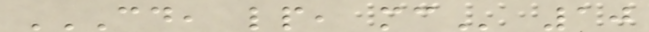CD, LP, MC 10
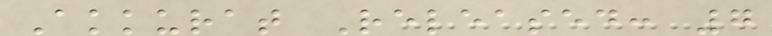Akkurat Released: 7
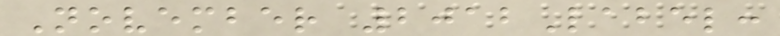November 2012Label:
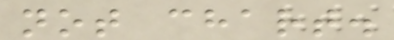not chart.
